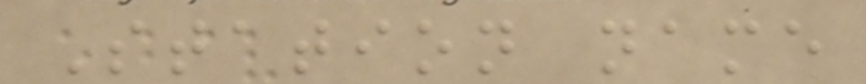Station name
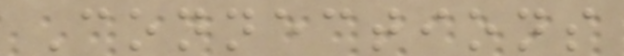Connections
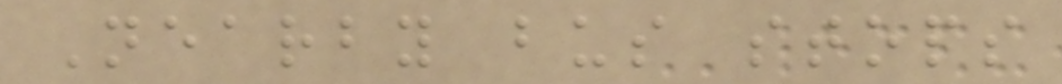Nearby bus stops
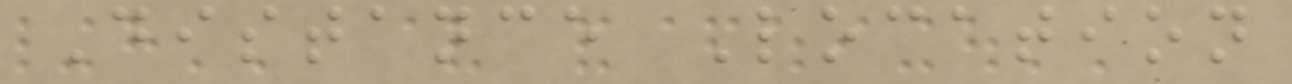Distance Location
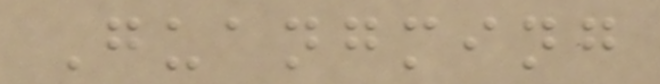Guangming
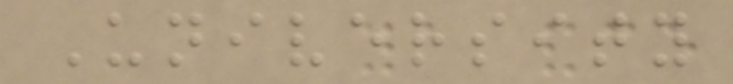University
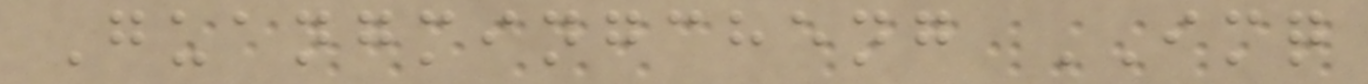Guangmingcheng IMQ
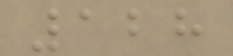128
